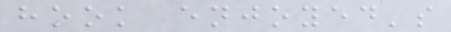hook enjoyed's
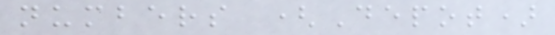numbers (Depot)
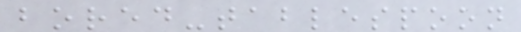bored-tablespoon
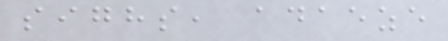sighs, adaeze
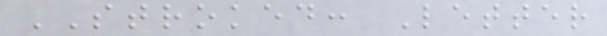STROKED: Letter
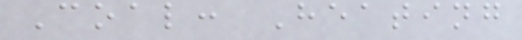Coal: Heating
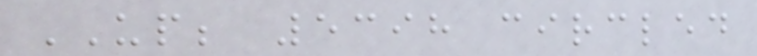UP; 5398 circled
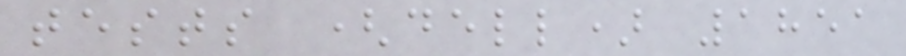tests (dell) 1851
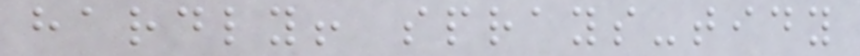hardly! sprays-tidy
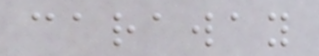caraway
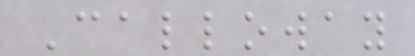Calloway
